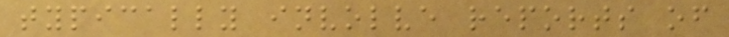typically involve reports of
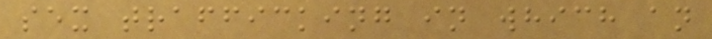sex trafficking in which an
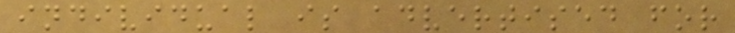individual is advertised for
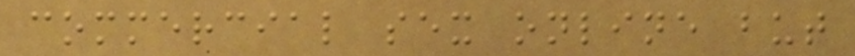commercial sex online but
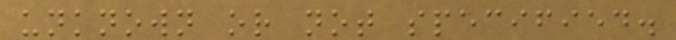unknown or not specified.
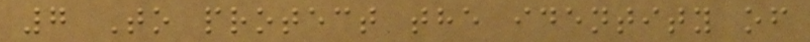7 To protect the identity of
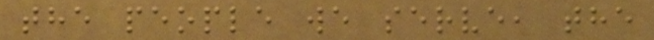the people we serve, the
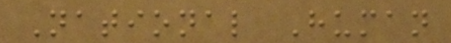National Human
